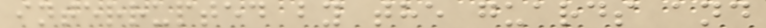interrupted by the guards and
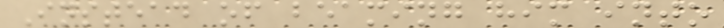Instead of beaming him into
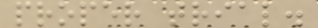proper trial.
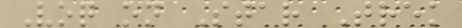Voq on Star Trek
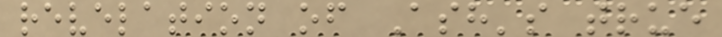revelation of Ash's true
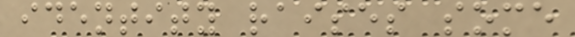identity raises some
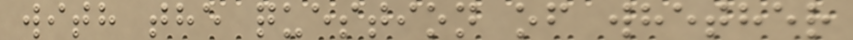with the question of whether
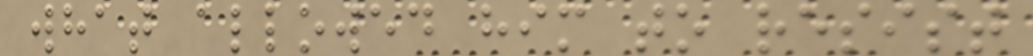what allowed him to resist
